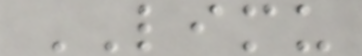LIMU
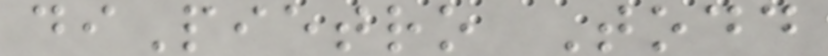diPietro Todd
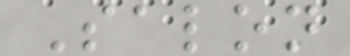Salon
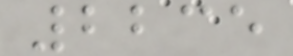2235
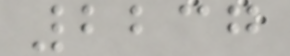2237
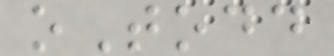oTodd
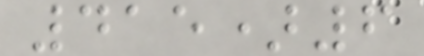415)6
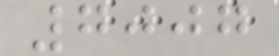7007
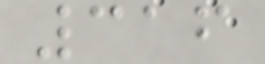316
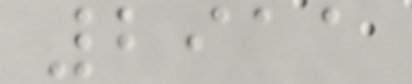2911
